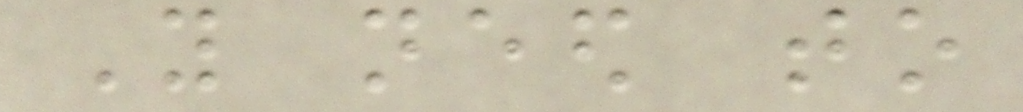You need to
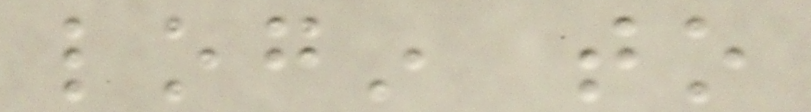login to
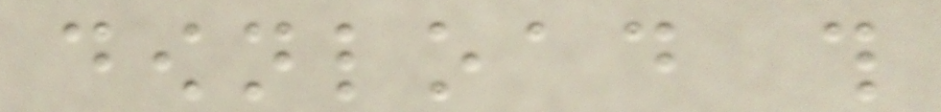download this
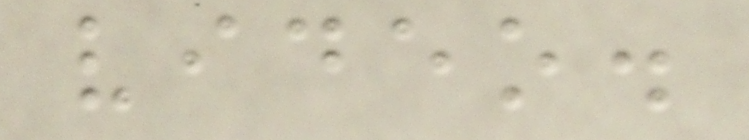video.
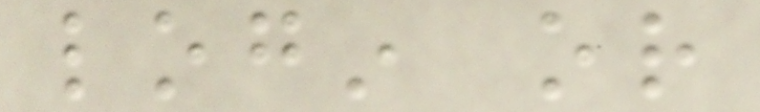login or
